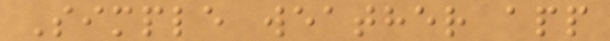Simple weather app
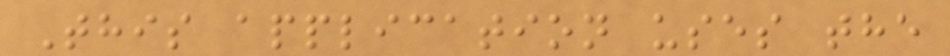This application uses the
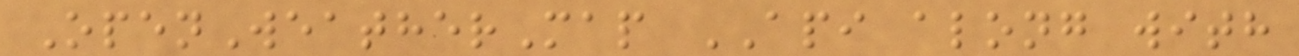OpenWeatherMap API along with
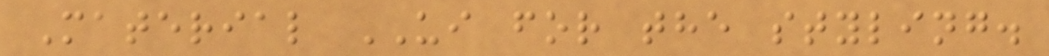Material UI for the styling.
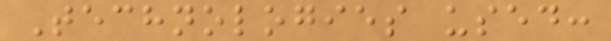Technologies used:
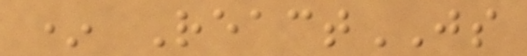* ReactJS
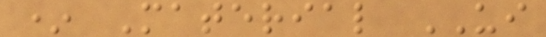* Material UI
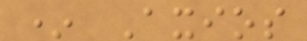* Axios
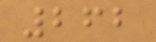262
